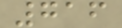716
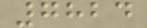7824
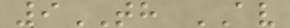9TH AV
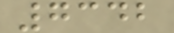7342
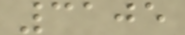3105
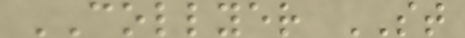COLLYER ST
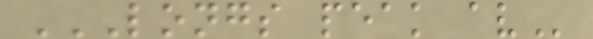LONGS PEAK AV
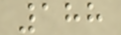188
